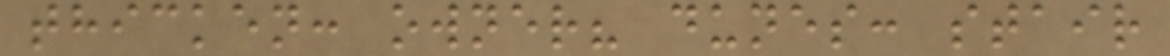thicken: owner? dunes: stair
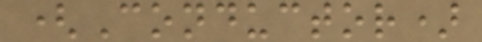(Conductor)
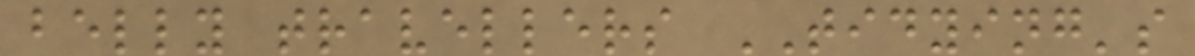belly travellers TIDYING's
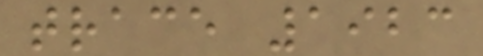trace 1923
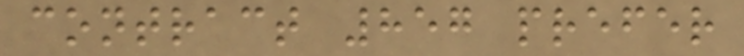contract 857 prefer
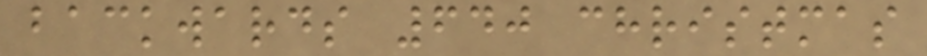backwards 640 christmas
